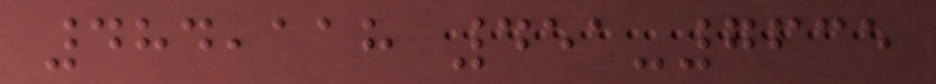484,118 451-7635
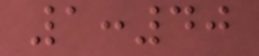1:40
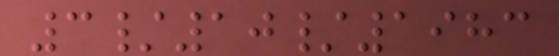3/10/1983
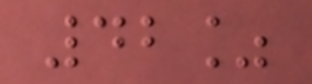42%
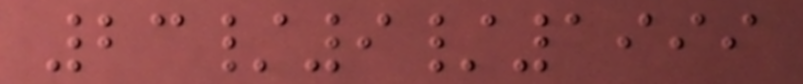23/9/1999
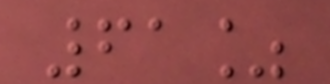61%
